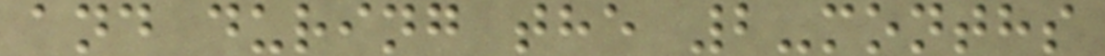and during the 2-months
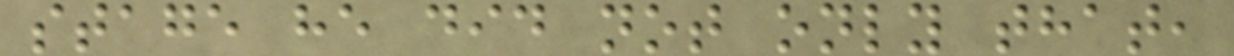stage he did not only that,
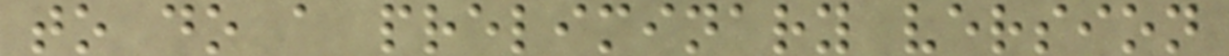to do a preliminary version
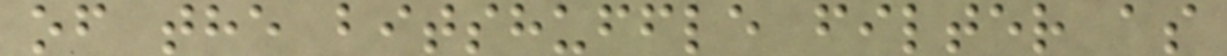of the bitshuffle filter as
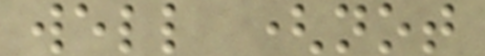well (not
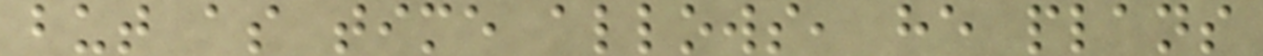but as time allows, he plans
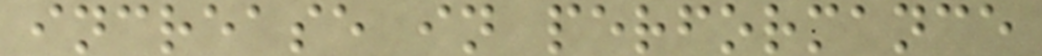increase in performance
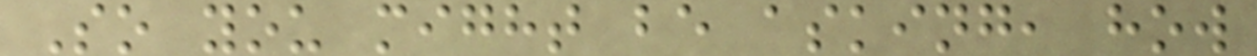So you might be asking, how
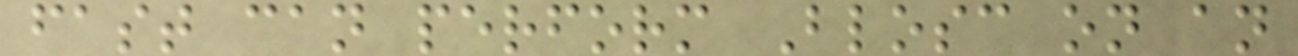fast can perform Blosc on an
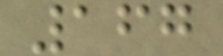167
